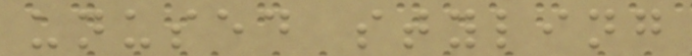unused styling
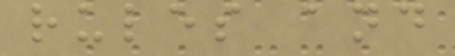rules and
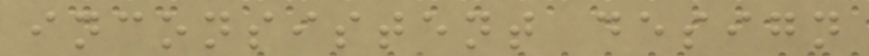inconsistent design
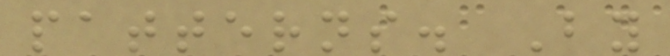patterns. By
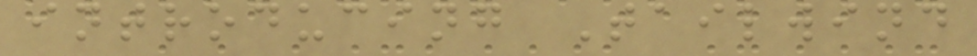introducing Tailwind
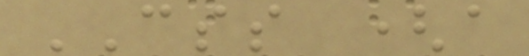CSS (a
